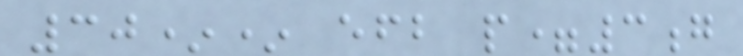30** efb p=3g
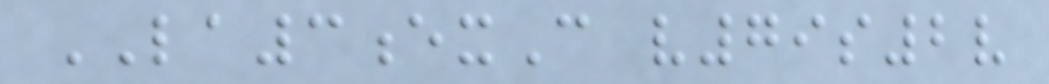LA3exC v79s2v
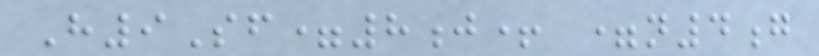H9Sf=8j+ =n4g
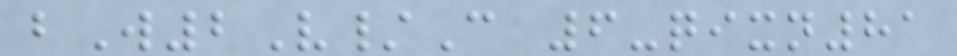bW2V/C 6-qixn81
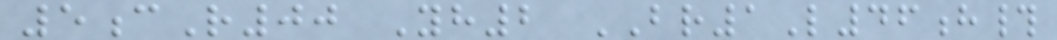5cR00 Yh2 BR1L46h#
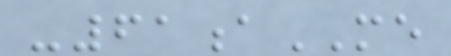-61aME
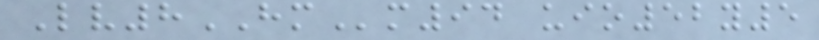Lv8HMm94 uio52y5
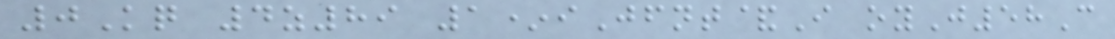0Kq 4z89 1*iJfnt&I oyJ58C
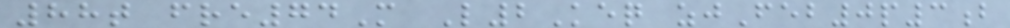88t fre74M L2Keq zjFeb0p3b
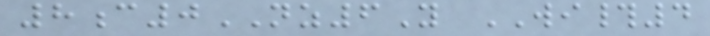8c0NZ6Y WI#4
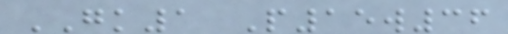GK1 P15w36
